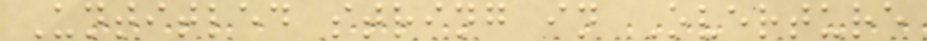Untitled string in Overture
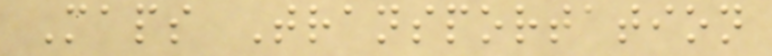Maps Transportation
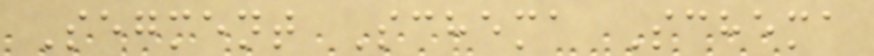Segment Schema Schema
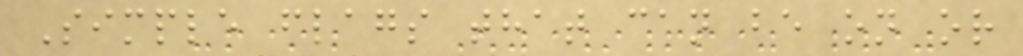Simple flags that can be on or
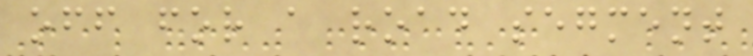off for a road segment
